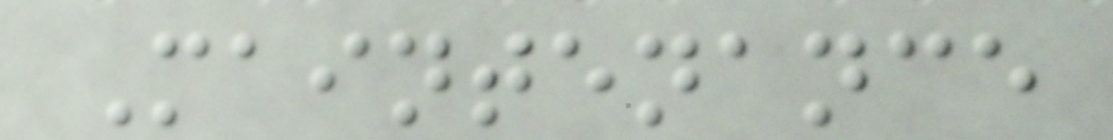Maintenance
